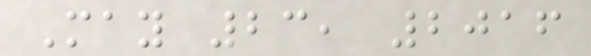May 23, 2016
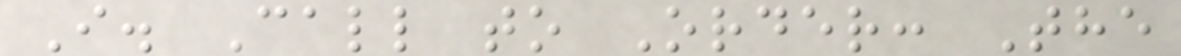I. Call to Order: The
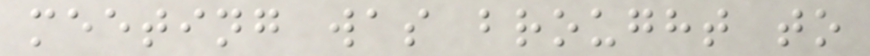meeting was brought to
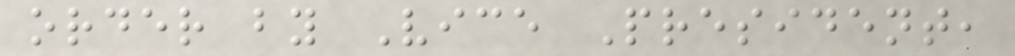order by Vice President,
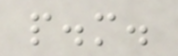p.m.
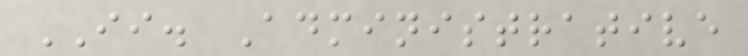II. Administrative
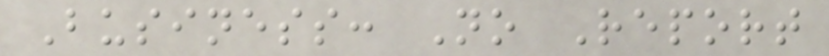Business: No Report
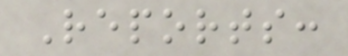Reports:
